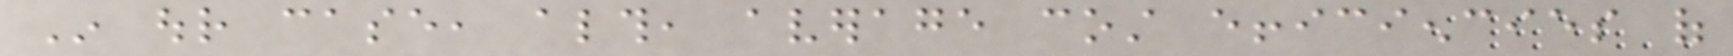In our case, although, average cost efficiencies of
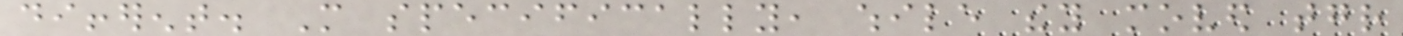different. More specifically, while they moved together
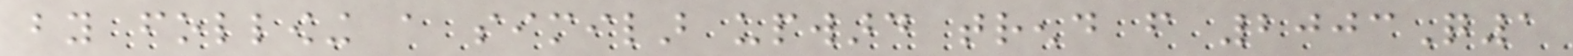by following a similar upward trend from 2003Q1
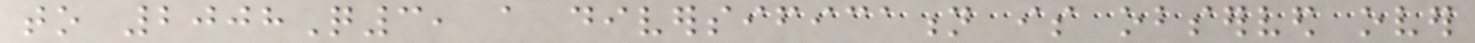to 2008Q3, a diversification is observed over
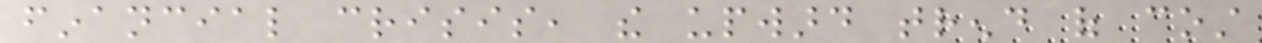financial crisis, the upward trend of cost
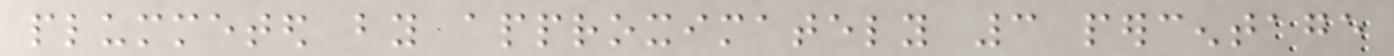plummeted by approximately 3 percentage
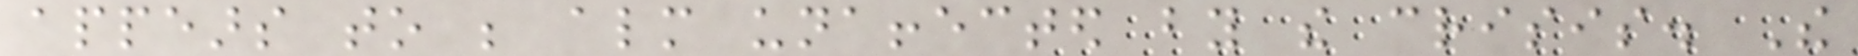appears to be almost unaffected by the crisis. The
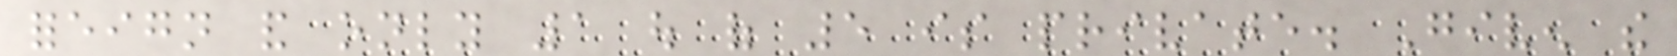foreign and only 1 out of 5 is private. Given the
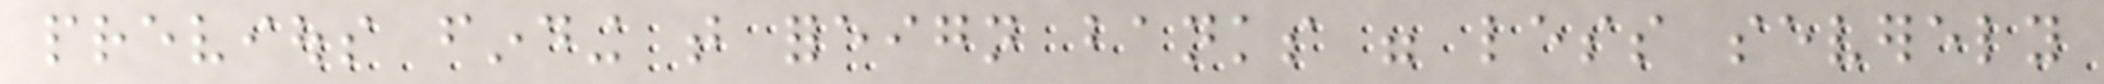previous finding that foreign banks were less severely
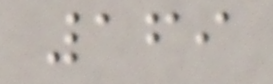169
